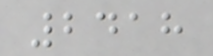2418
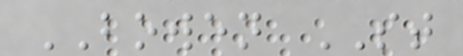BOWEN ST
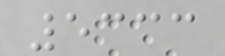5333
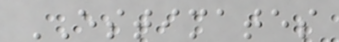ESTIMATES
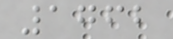1762
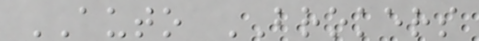AUTO BROKERS
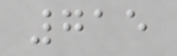715
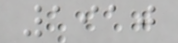1910
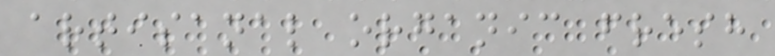artisanal organic fresh
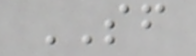SF
